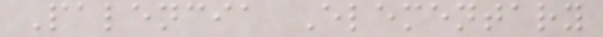Palencia Elementary
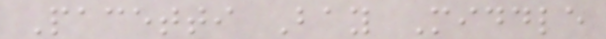Pacetti Bay Middle
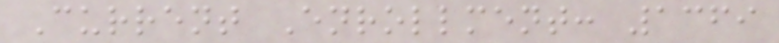Current Enrollment: 1369
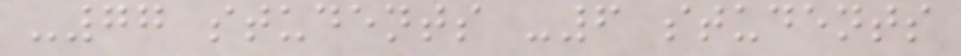-77 students -6 students
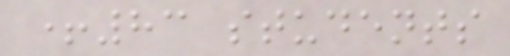+83 students
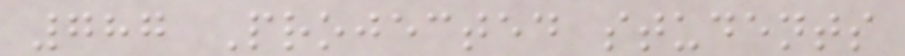787 Projected students
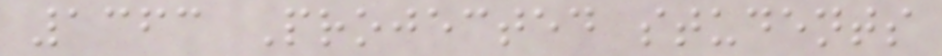1363 Projected students
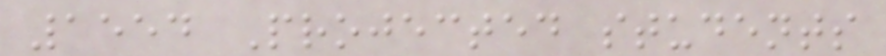1554 Projected students
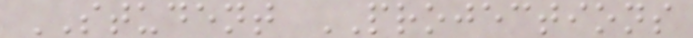STUDENT PROJECTIONS
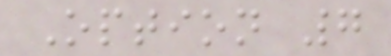Option 7
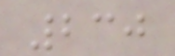230
